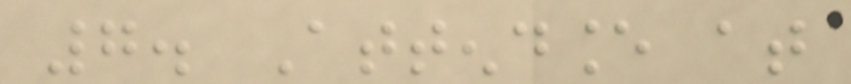7. Attendance at
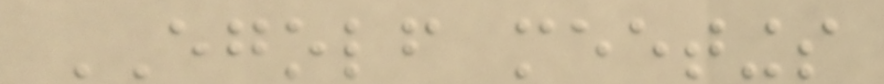EGOLF meetings
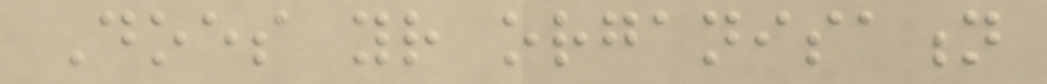Does your organisation
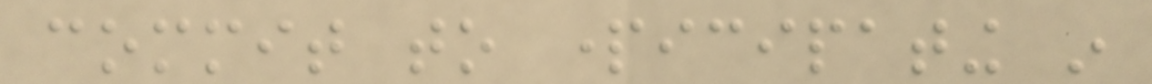commit to participating in
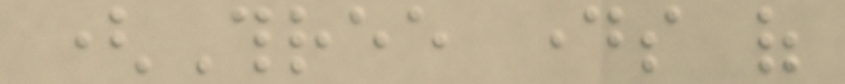(Three days of
